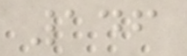146
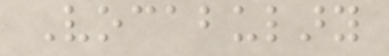Vocabulary
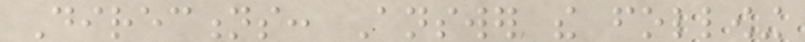Directions: Answer the following
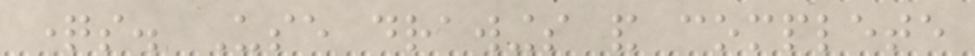questions. Use drawings and complete
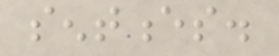sentences.
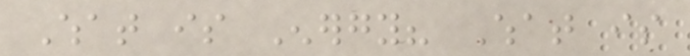What is Energy? What is
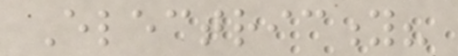Electricity?
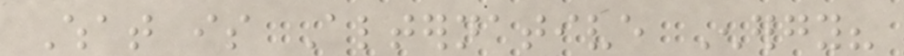What is Alternative Energy?
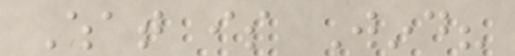What is Wind?
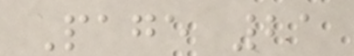Page 21
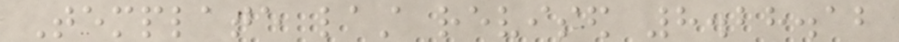Template last revised 8.28.12
